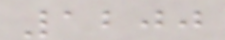1200
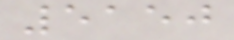5150
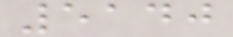5140
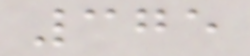375
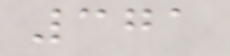371
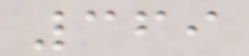369
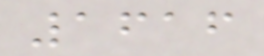1616
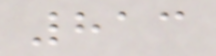813
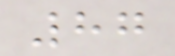87
